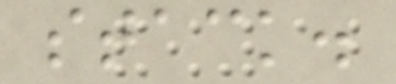stack.
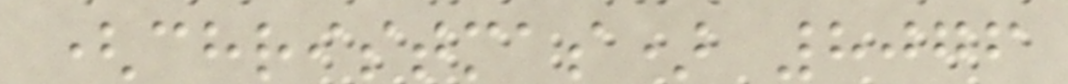(christmas) 8076
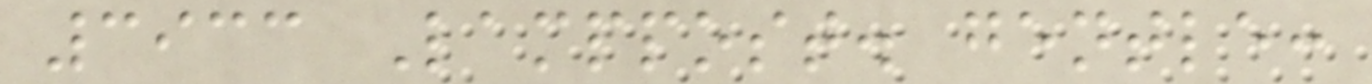3933 Lamppost. gentle:
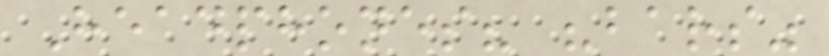Headphones? "bars"
